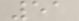51
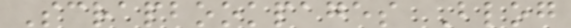Scrapbookpages Blog
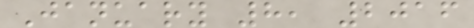January 8, 2016
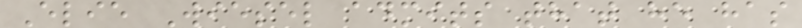Elie Wiesel admits that he has
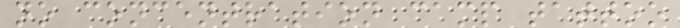no concentration camp tattoo
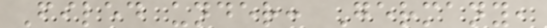Filed under: Germany,
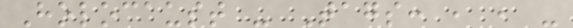Holocaust - Tags: , , -
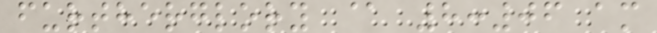furtherglory @ 8:06 am
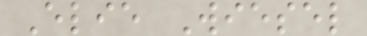Elie Wiesel
